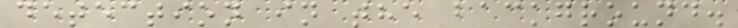detection in the background.
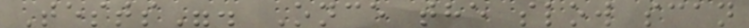Tests". Once the slow scan
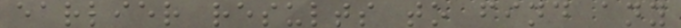earlier results to find any
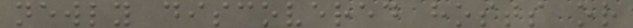newly discovered hosts or
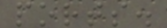ports.
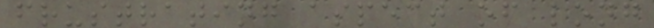frustrating aspect of long
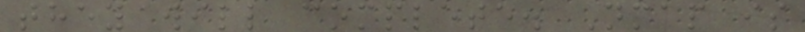they will complete. Nmap is
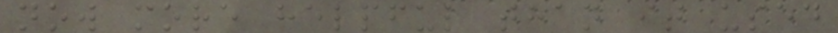now more helpful than it used
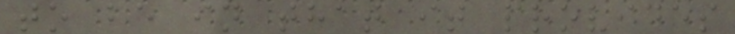to be in that it provides
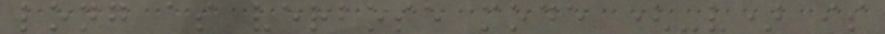long as verbose mode (-v) is
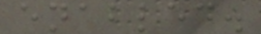enabled.
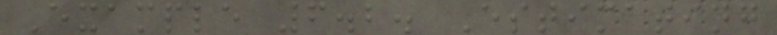Example 6.2. Estimating
